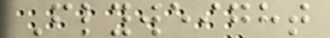Flyweight
